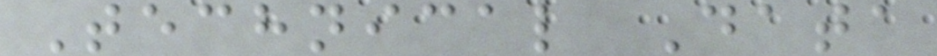Technical Data
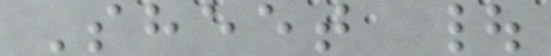Sheet |
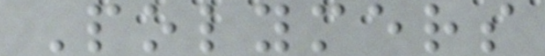Polymers
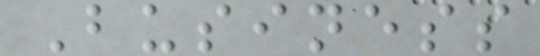Business
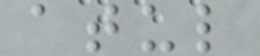atul
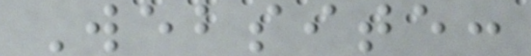Website:
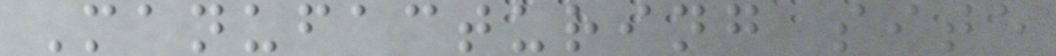Manufacturing site
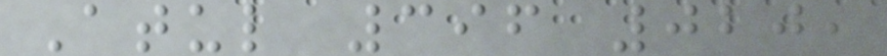Atul 396 020,
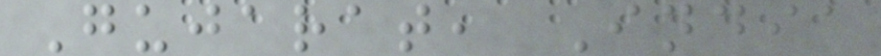Gujarat, India
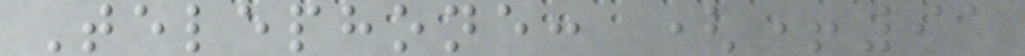Telephone: (+91
